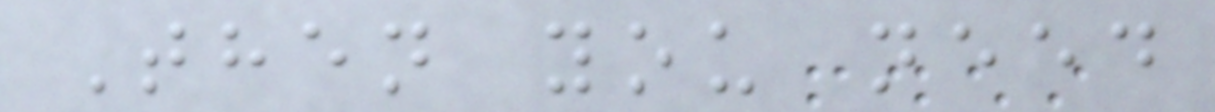Then you need
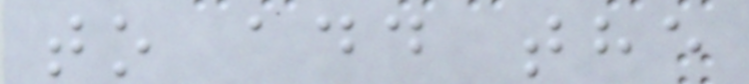to add the
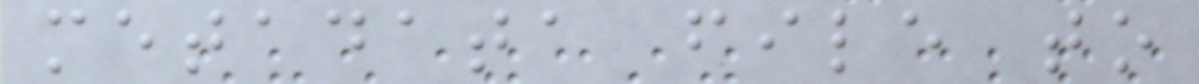metadata file to
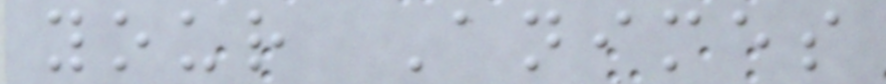your Animes
